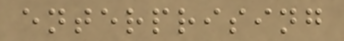enterprising
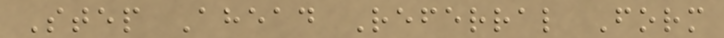Step Ahead Referral Form
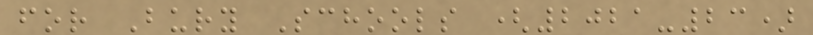for Bury Schools (2021-23)
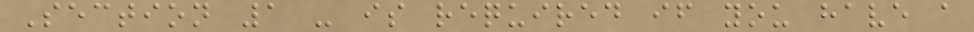Section 1 - is required if you have a
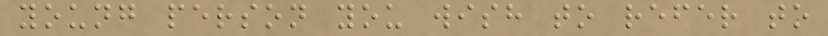young person you wish to refer to
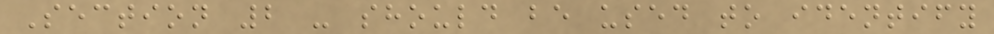Section 2 - should be used to identify
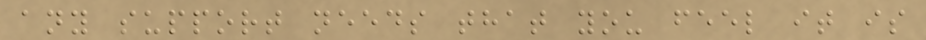any support needs that you feel it is
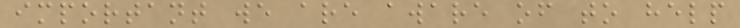important we are aware of to help
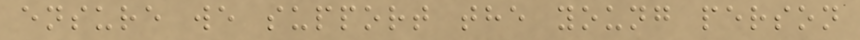ensure we support the young person
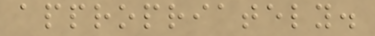appropriately.
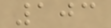103
